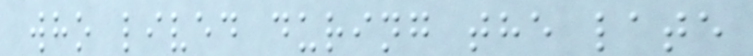who lived during the late
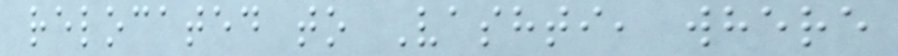relocated to Vashti, where
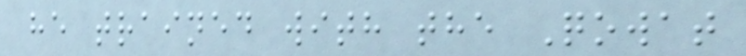he trained with the Qowat
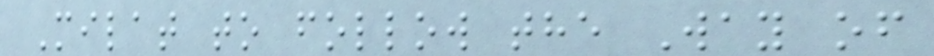Milat to follow the Way of
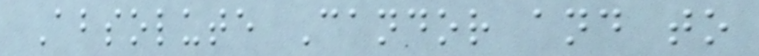Absolute Candor and to
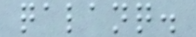qalanq.
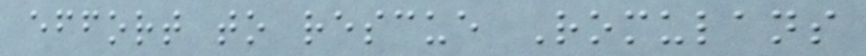effort to rescue Romulans
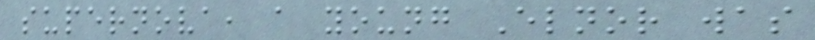supernova, a young Elnor was
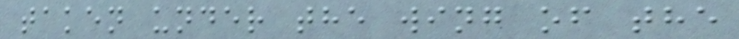taken under the wing of the
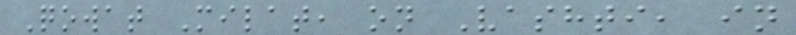Qowat Milat, on Vashti, in
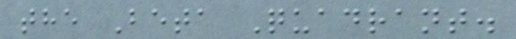the Beta Quadrant.
